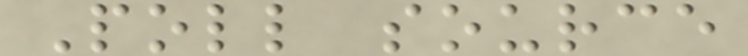Poll source
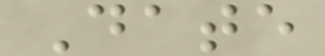Date
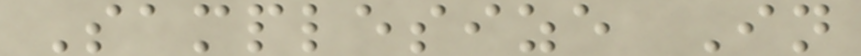Samplesize In
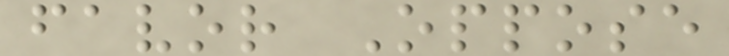favor Oppose
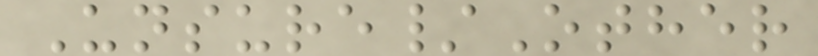Unsure/Other
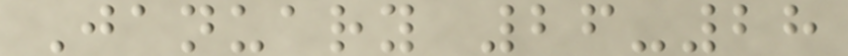January 26-28
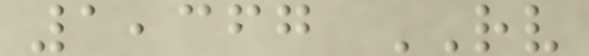1,367 RV
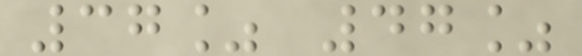37% 47%
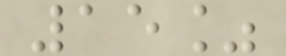15%
